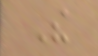The
